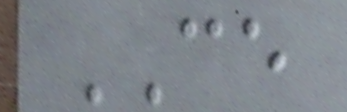CE
